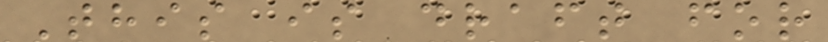This is draft for
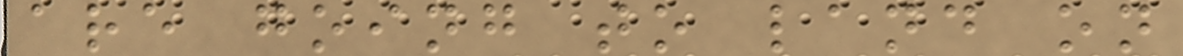are going to land on
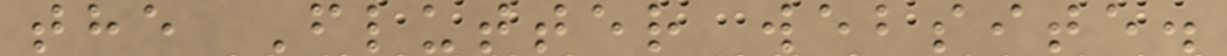the Flutter website.
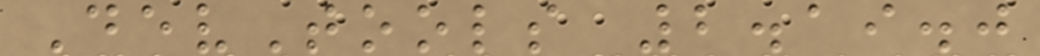DevTools 2.19.0
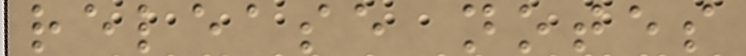release notes
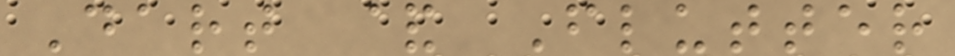Dart & Flutter
